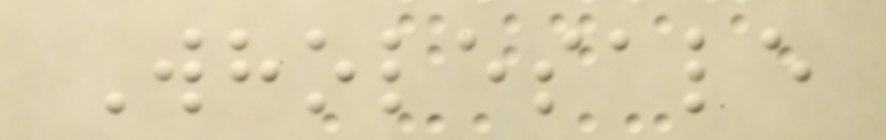Wholesale
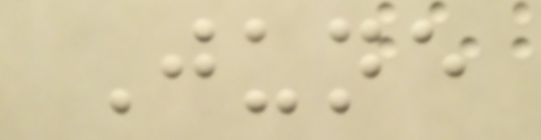June
